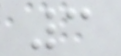3
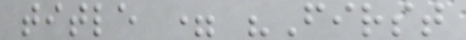title = "First
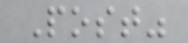Post"
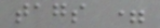tags =
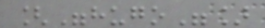["hugo"]
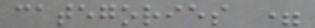categories =
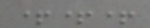+++
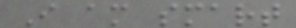I am smart
